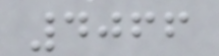4066
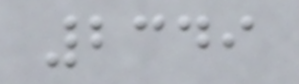2349
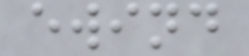ewind
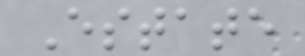Estate
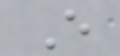E
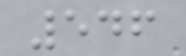546
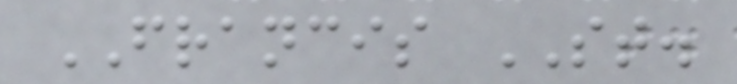FRANCIS ST.
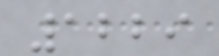1229
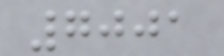7001
